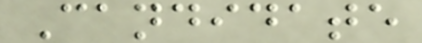Candidate
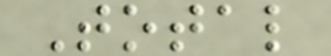Total
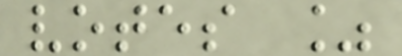votes %
